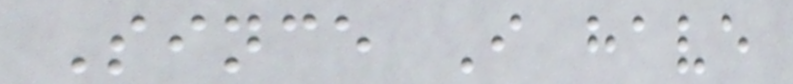Since I have
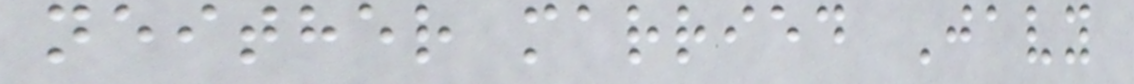neither married Javy
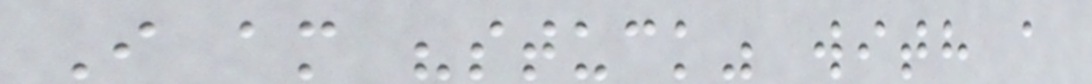I am "stuck" with a
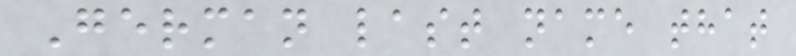German last name that
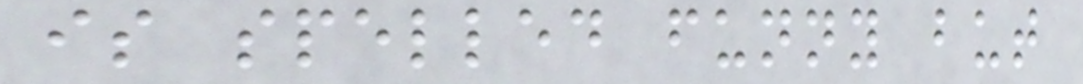is spelled funny but
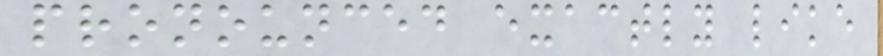pronounced exactly like
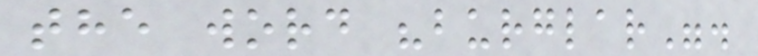the word "burglar".
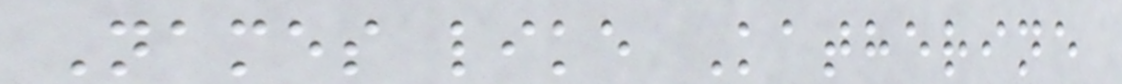Names like Katherine
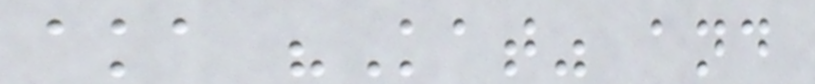aka "Kat" and
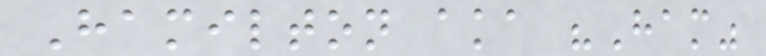Hamilton aka "Ham"
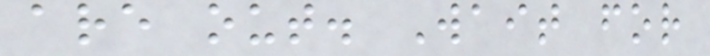are out. Wait for
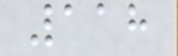118
